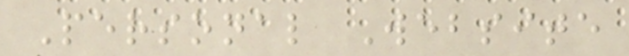Personal Website
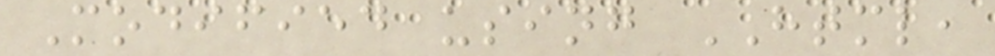Modified using HTML,
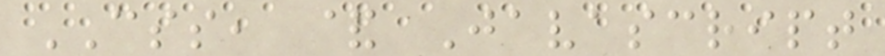CSS, & Javascript
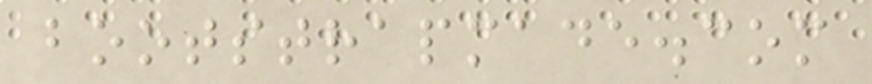bootstrapmade.com
